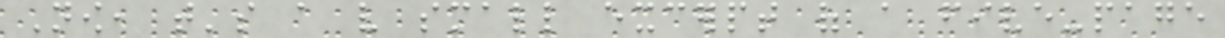Now, that's a very small excerpt of a five-page
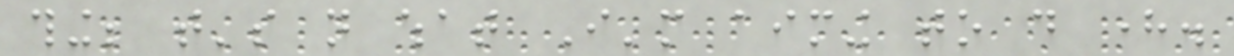thing; that's not what I'm aiming to do here.
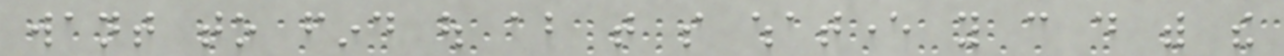want to find out about that so whatever you can do with the
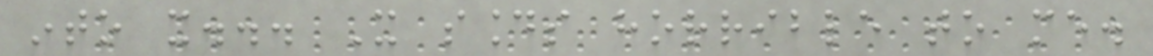into it... It sounds horrible to me.
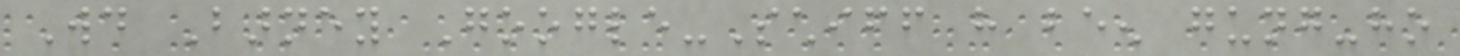Would Barney Google-Schiff have been gung-ho
